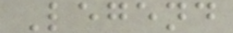Legend
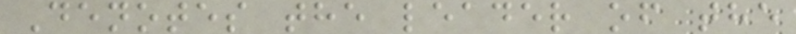Denotes the leader of the
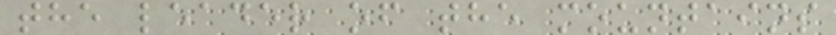the leader of the mountains
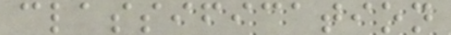classification
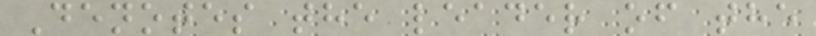Denotes the leader of the
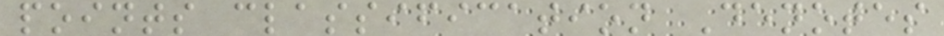points classification Denotes
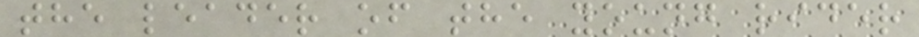the leader of the young rider
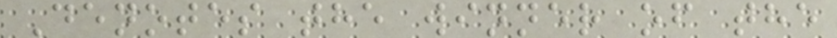Denotes the winner of the
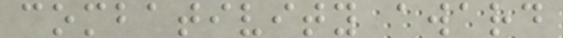combativity award
